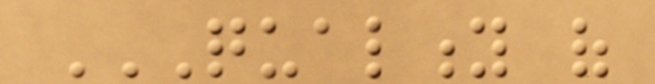QUALITY OF
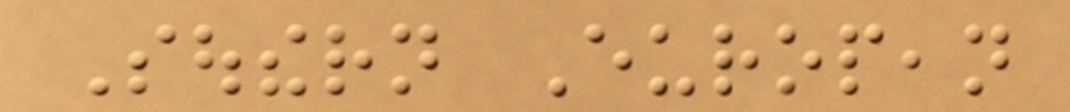Southern European
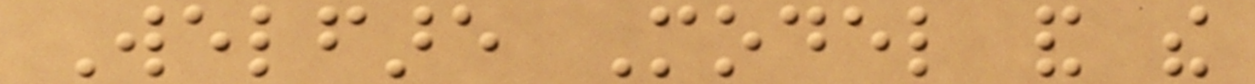Welfare Model and the
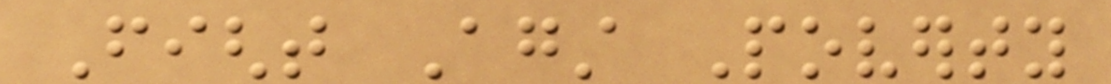Fight Against Poverty
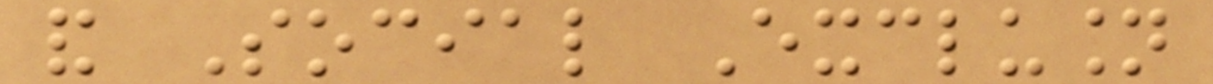and Social Exclusion
